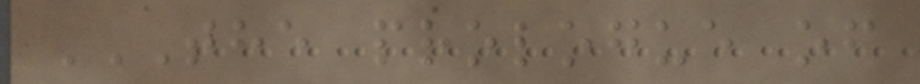THE PROLOGUE OF
